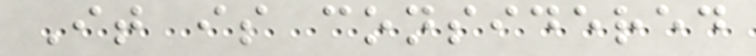It is considered
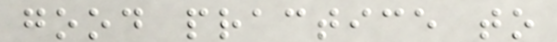good practice to
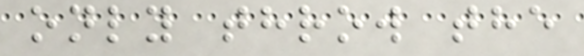only throw the
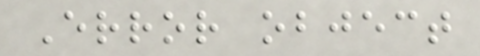Error object
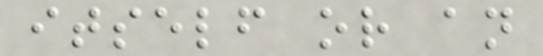itself or an
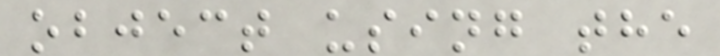object using the
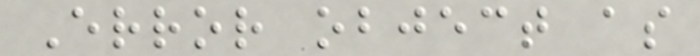Error object as
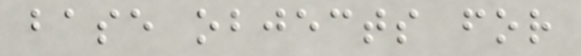base objects for
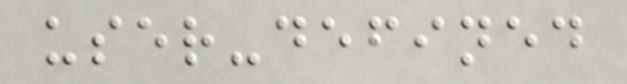user-defined
